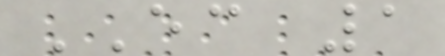EC 1
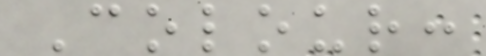Colour:
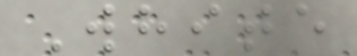White
